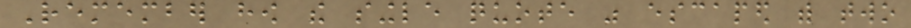Remember how the single quote was escaped with two
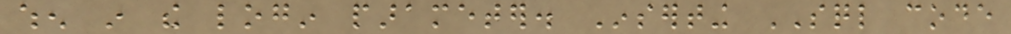when in the login parameter. Inserting SQL code
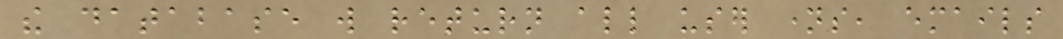the database will return all user names, emails
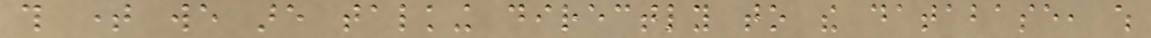this time we are talking directly to the database, which
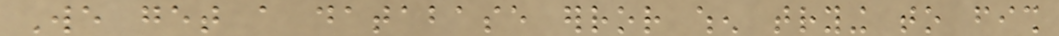We get a database error when trying to fish
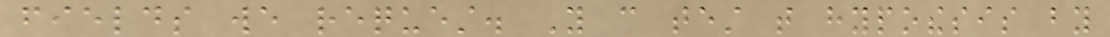fields we request. You can test that hypothesis by
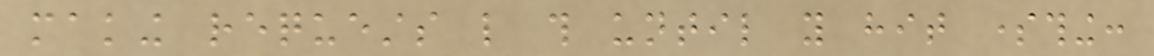making requests like this until you hit something:
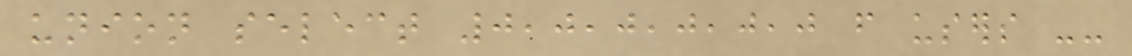union select 0,0,0,0,0,0 from users --
